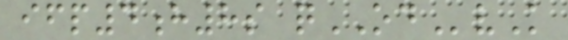ifp4h8s qODvK
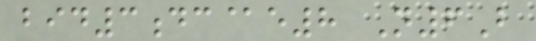bid3dc@e8 N6B
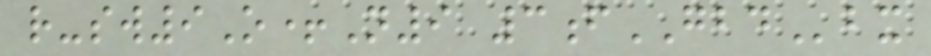r-sw9O+N9 3fGBDbx
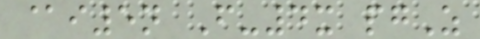@i5n F-4x pgZ
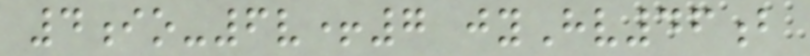4io-6v+7 jyHv46b
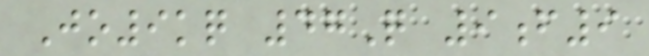Jo9kq 47Q 9f9
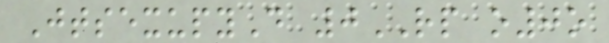JtsexupyD 0RP o0o
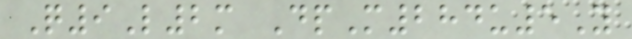Q9L2m DpM284u5Y
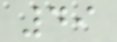49
